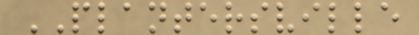PLANTERSVILLE
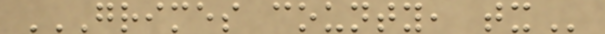GRIMES COUNTY, TX
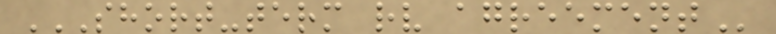SHORT-TERM RV AGREEMENT
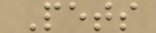Pets
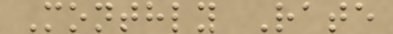Monthly Rate
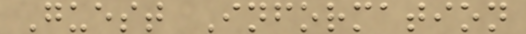Guest Information
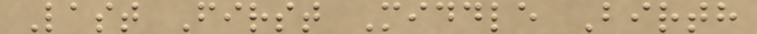Last First Middle Birth
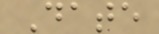Date
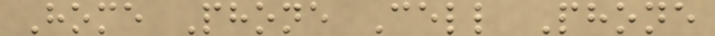Home Phone Cell Phone
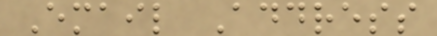Email Address
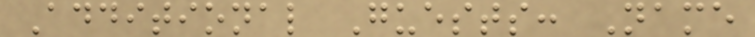Additional Guests: Name
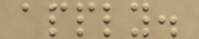apply.
